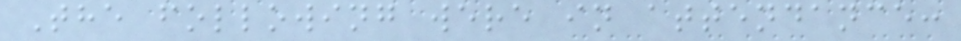The following were in attendance:
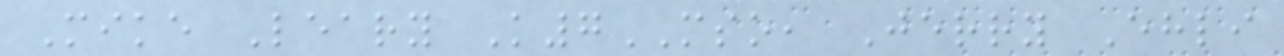Mike Leary K7MSO, Jerry Ehli
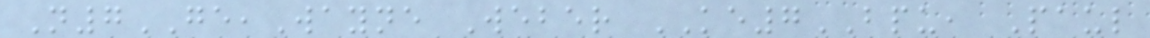N7GE,Wayne Weber KE7BPU, Paul
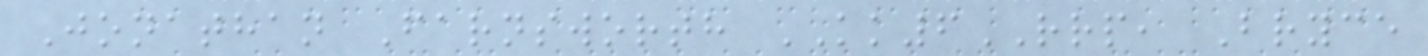Jonathan Farnsworth KK6RRP, Bryce
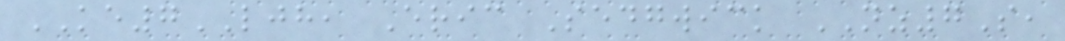KE7LJH, Eric Sedgwick NZ7S,
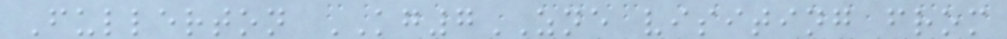Fullerton KG7ZNE visiting from
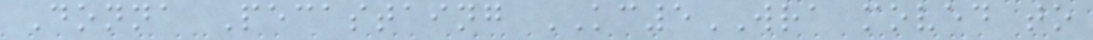Donna Pecastaing KC5WRA moved to
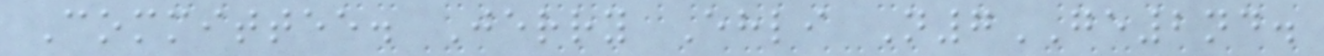Committee. Jerry Ehli N7GE2nd.
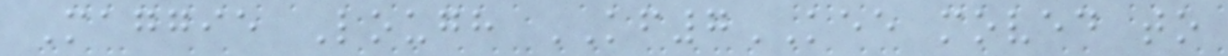Maggie Lough KF7KEE moved to
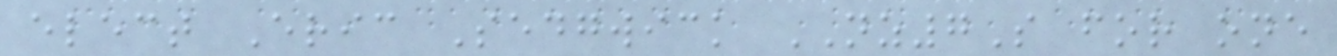elect Eric Sedgwick NZ7S for one
